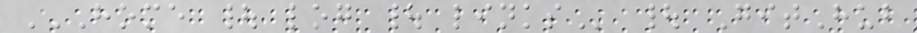HOME | LOG | LINKS | GitHub
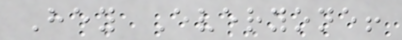Hey Everyone!
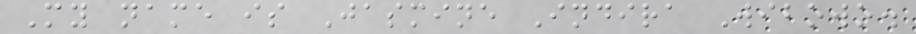My name is Jasmine Indira Wibowo.
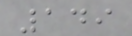149
